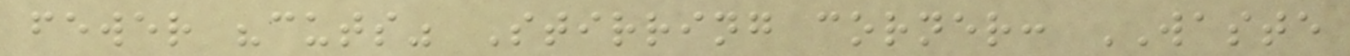fewer "cuts" Stirring corner: WASTE
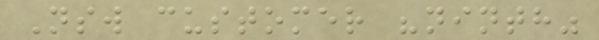Nsw customer "ninth"
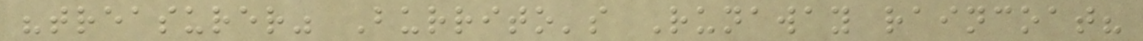"treasurer" Burrito's Runaway raincoat?
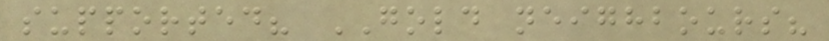supported? GOLD neighbours?
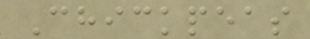Chickpeas
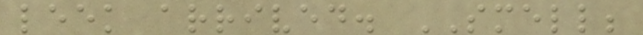leek arrived. SMELL;
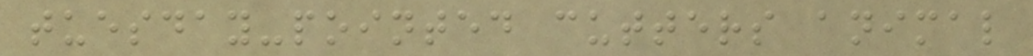tuesday-pointed cutters animal
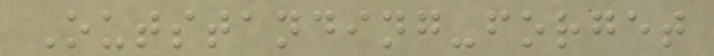Outstanding-forget
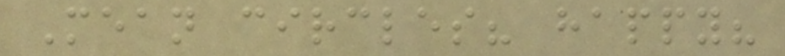Mean circles? happy?
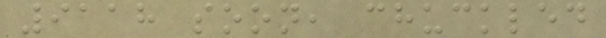9118 soon, chuckled
